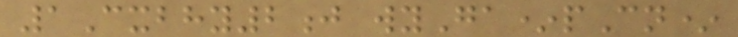1Cxbhy2j wyGa*pCn*
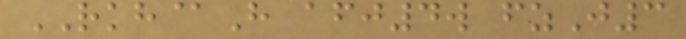RKH@H afj4w fzJ3
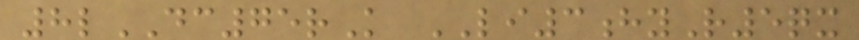8lDC75rK LI3hyR5qx
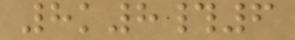8k8#6
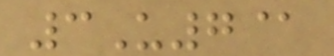3U7@
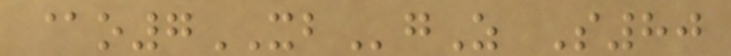@o7XBgZ S80
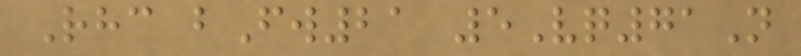Rhc bFw21 5Vq71N
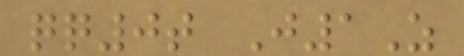qq0t J1Z
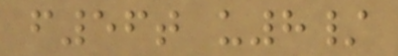f56t u8/
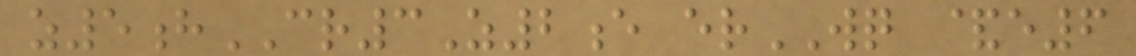z5hCR3Z2e erWQ &e6
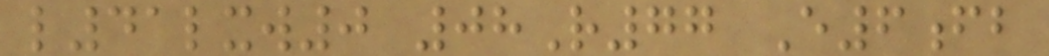l41lxw0 08R77 E6fb
